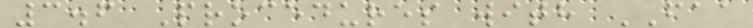3.6 Procedures with FAA
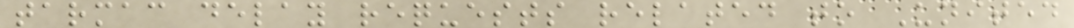tarmac delay requests related to United
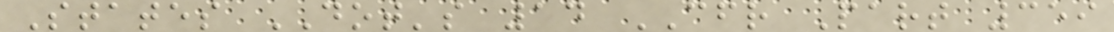States DOT's 14 CFR Part 359
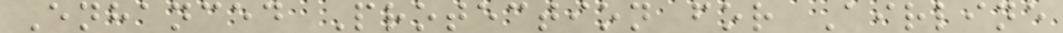Enhanced Protection for Airline
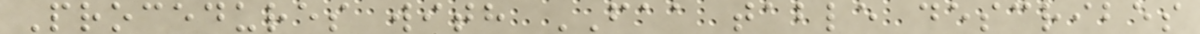Procedures with FAA table describes
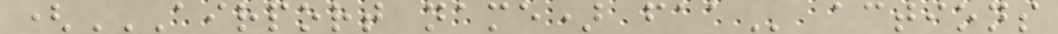(AIRPORT NAME) FAA actions
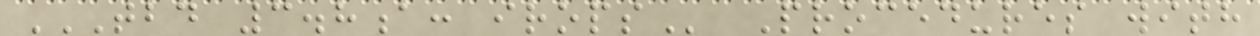TBD 3.8A: IROPS Procedures with
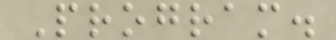Program.
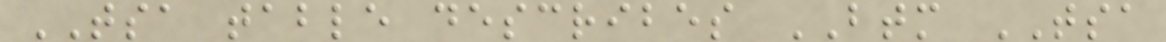TSA table describes BTM TSA
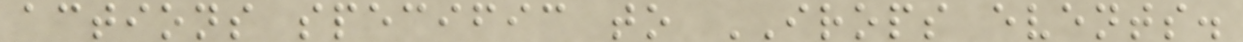actions specific to IROPS events.
